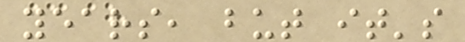years, but it's
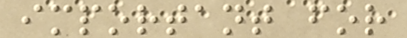important for
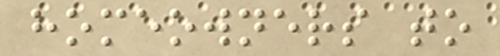homeowners to
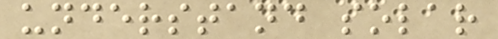understand solar
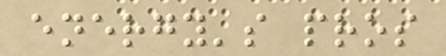energy's pros
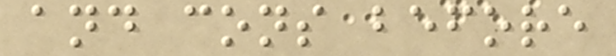and cons before
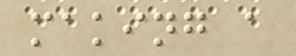making a
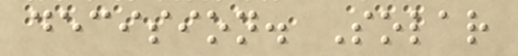decision. Solar
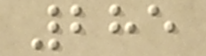285
